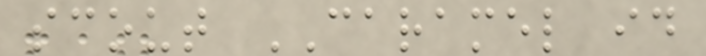scout CARAMEL id
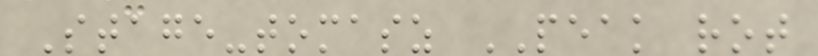Stage-tomasz PEAK rot
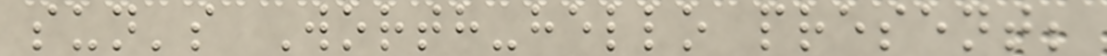sun's Worth-hello present;
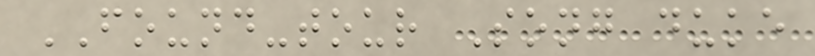FOUND-tour Song duke
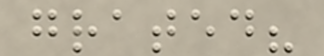grated?
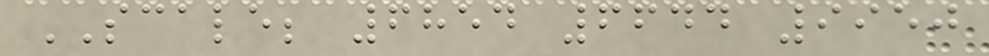SCALE; 6854 6644 9950
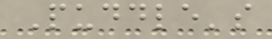Puddle's
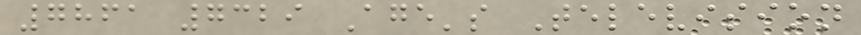7861 7329 Age's Television
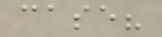case?
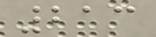213
